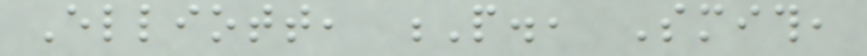Elliott, P., Smith,
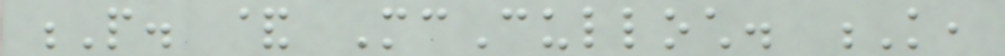P. & McCulloch. K,
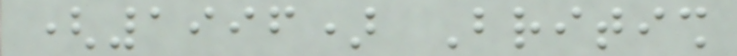(1996) British
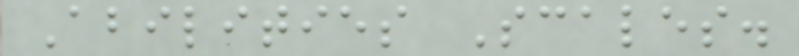Abilities Scales.
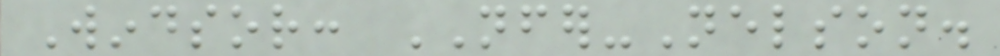Windsor: NFER-Nelson.
